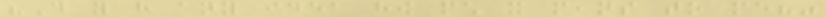"Do you have any idea how much it means to me?"
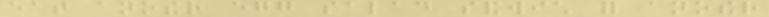eat another egg salad sandwich for another
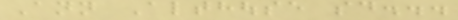Ann Althouse said...
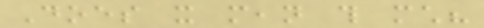Does it mean this much?
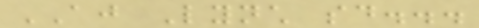AJ Lynch said...
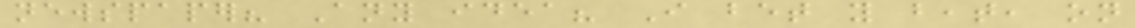newspaper? Any idea? I bet you beat, on
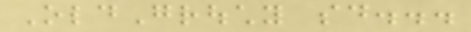OldGrouchy said...
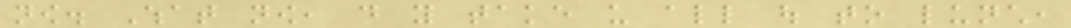now. What now, do you take us all out to lunch,
